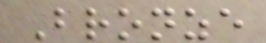Bronze
